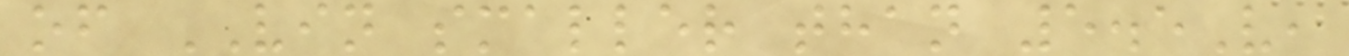of VIN smaller than 5.5V,
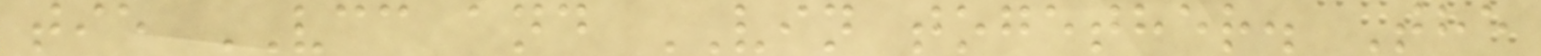tie VCC and VIN together. The
